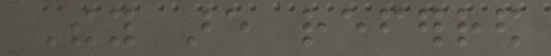They are referred
